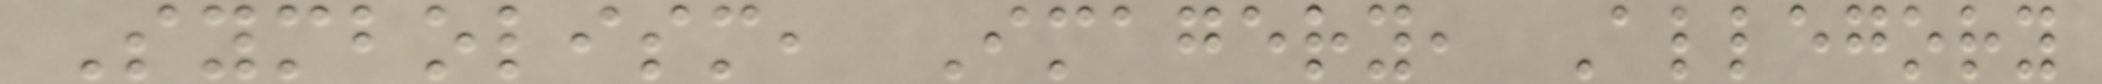Symbolism, Imagery, Allegory
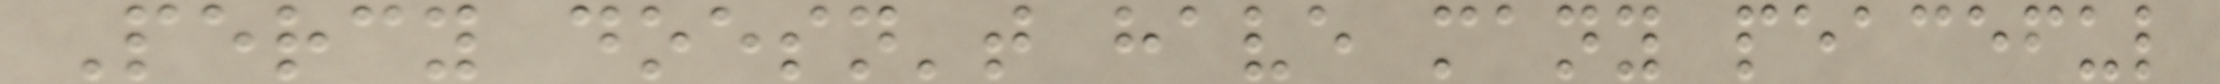Percy doesn't have many peaceful
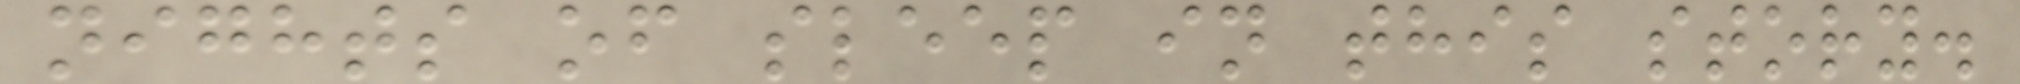nights of sleep in this story.
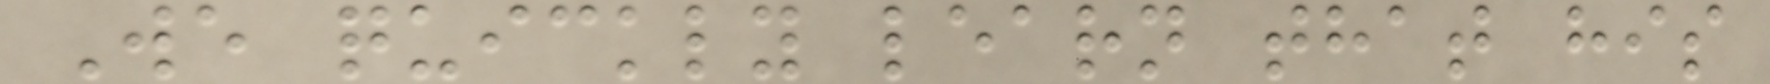We quickly learn that his
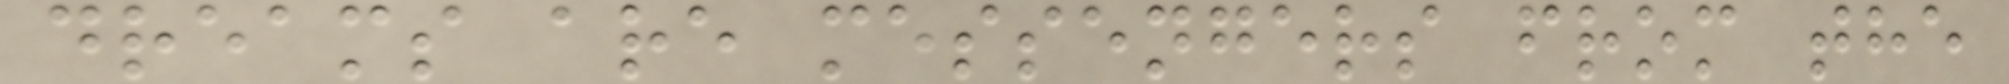dreams are messengers from the
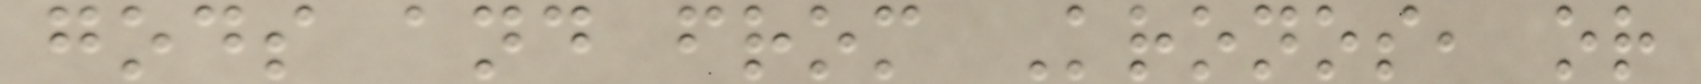gods and from Kronos, or
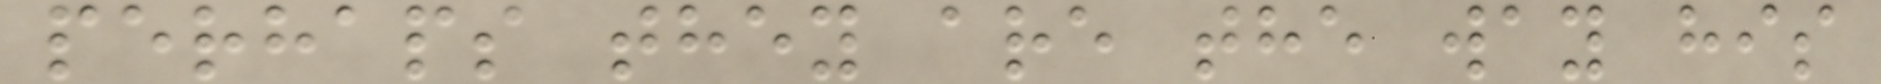perhaps they are the way his
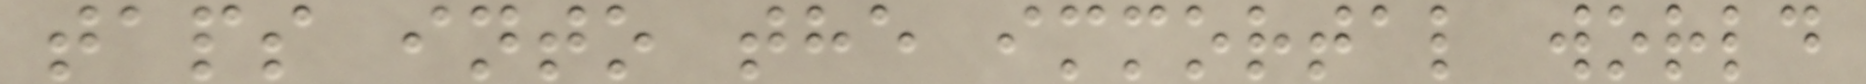taps into the immortal world
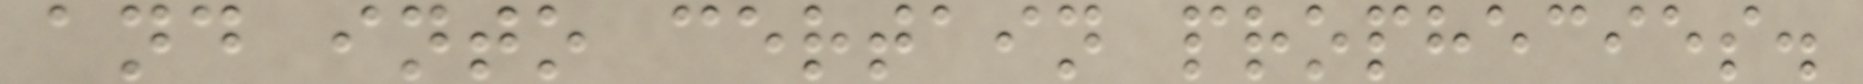and into certain prophecies.
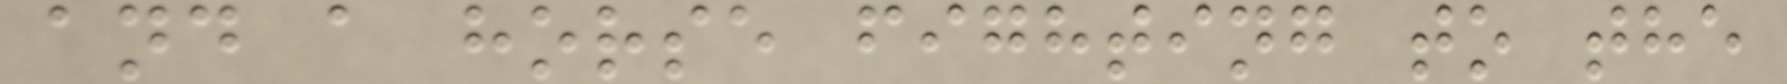and a horse fighting to the
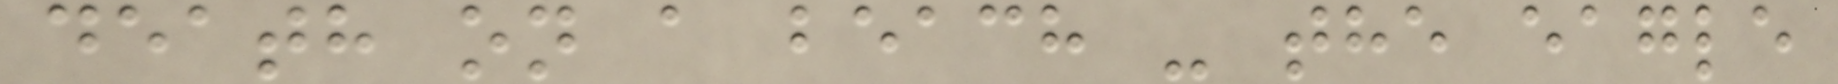death on a beach - the eagle
